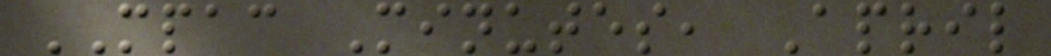MPAC Minutes, April
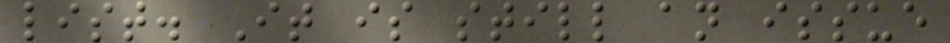list. It is still an issue
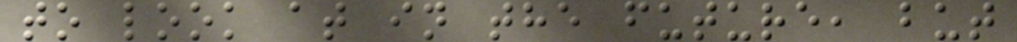to look at in the future, but
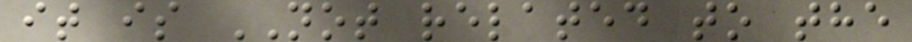it is NOT related to the
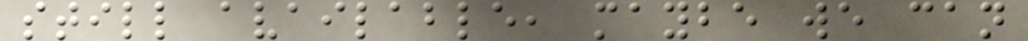still available, maybe we can
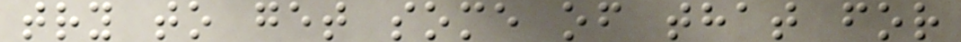try to get some of that for
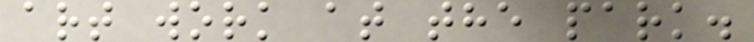art work at the park.
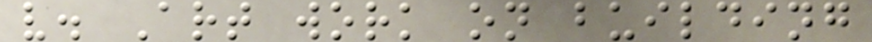v. Art work on building
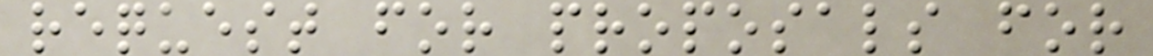request for proposals for
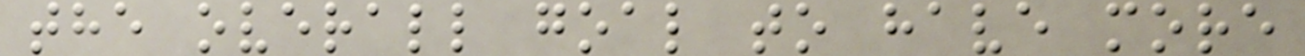the overall goal to have more
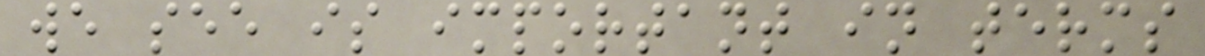we see is important in terms
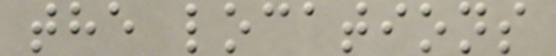the locations
